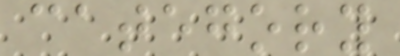category
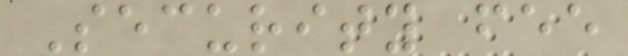Security fee
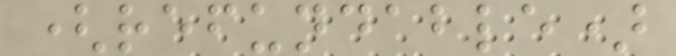(refundable)
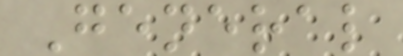General
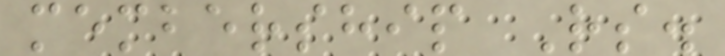membership Rs.
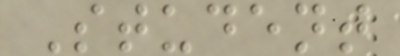Student
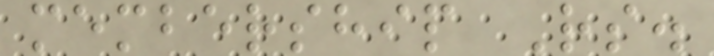membership Rs.
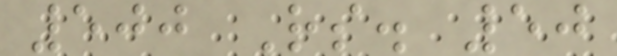500 Rs. 50
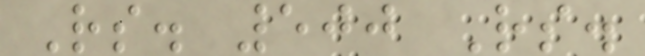Rs. 500 Rs.
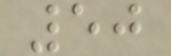50
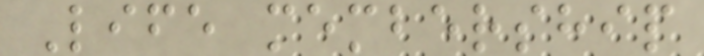Life membership
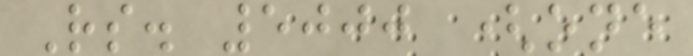Rs. 5000 (one
